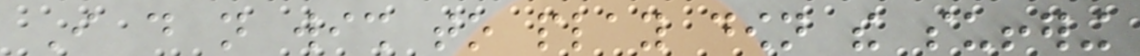I do not wish to play down the suffering
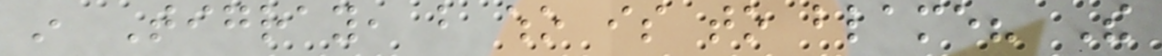in Tigray, but who is to blame? The
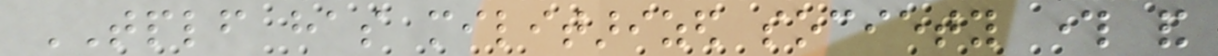TPLF has militarized society through and
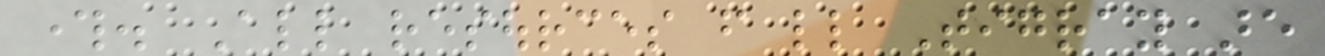through. All resources from little Tigray are
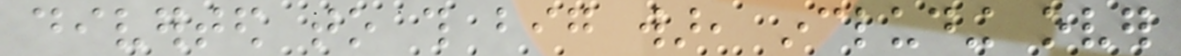diverted to this big war, including over
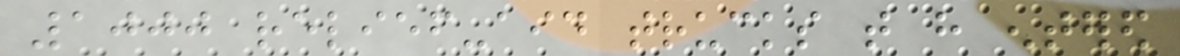1000 relief-aid trucks that have entered
